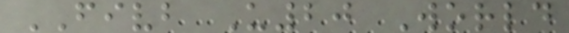FIVB U20 World
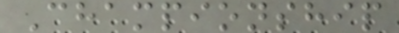Championship
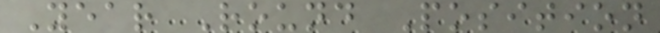Year Round Position
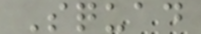Squad
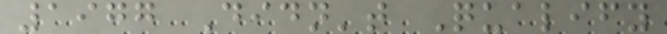1977 Didn't Qualify
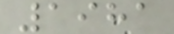1981
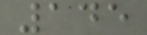145
